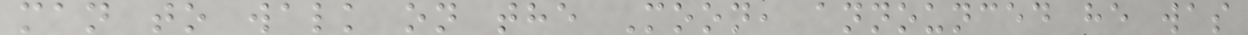man to walk on the Moon, announced he was
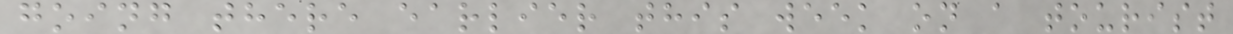going there earlier this week on a tourist
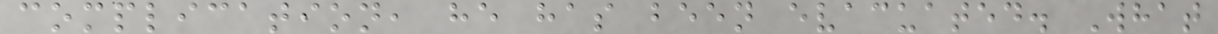complication, he has been evacuated. What
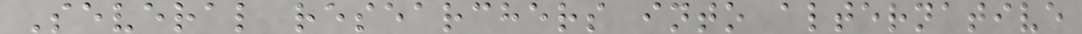Several researchers into alternative
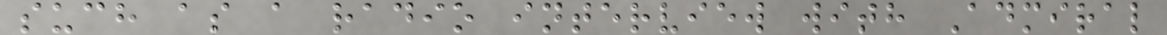such as a radio interview with Admiral
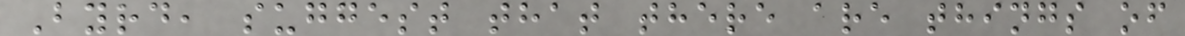Byrd, suggest that there are things of
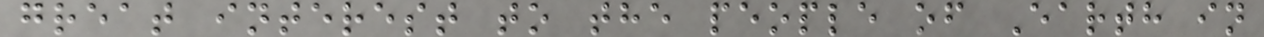great interest to the people of Earth in
